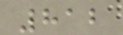812
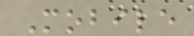Mobile
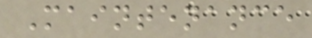Maintenance
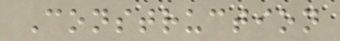Construction
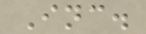Inc.
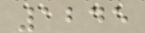1245
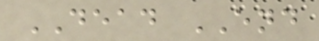DEAD END
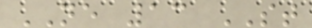NE 13 ST
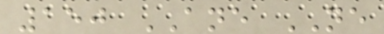150 ANE NE
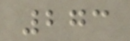273
